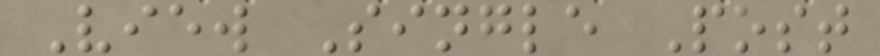View Single Post
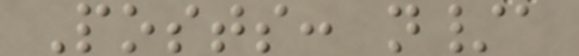Posts: n/a
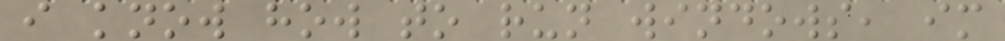i know how to run windows, im
